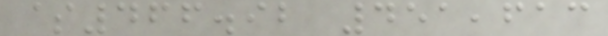$466.92 451,613
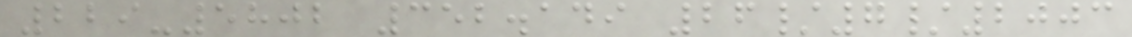229-5802 352.149 26/7/2003
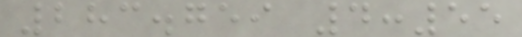283.759 4:55
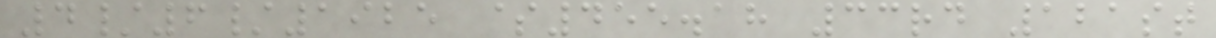4/6/1925 $455.18 33rd 121st
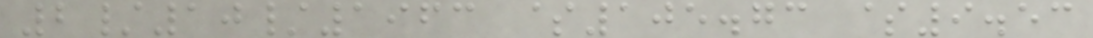2/10/1963 $105.73 $9.53
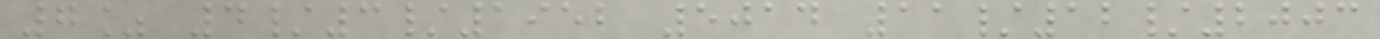7% 4/3/1952 5014 11/12/2003
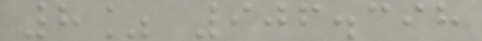8% 906.398
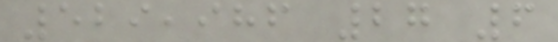529,986 27 6
